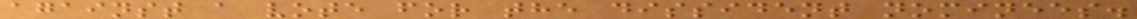against a vote for the dissident nominees.
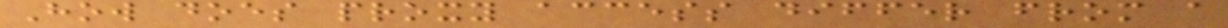How does proxy access differ from a
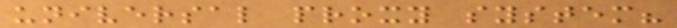universal proxy system?
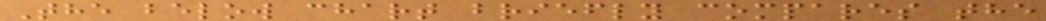The below chart briefly compares the
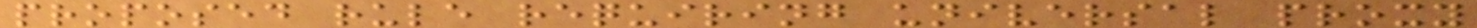proposed rule requiring universal proxy
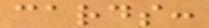cards:
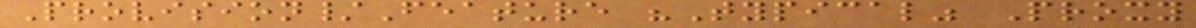Provision/Feature "Typical" Proxy
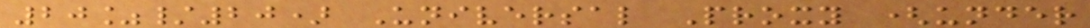20%/20) Universal Proxy (under
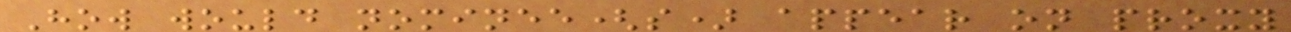How would nominee(s) appear on proxy
